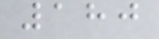180
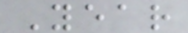Year
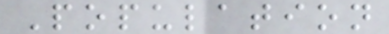Population
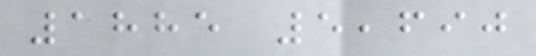1885 5,690
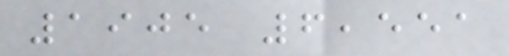1905 6,551
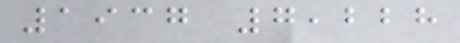1937 7,228
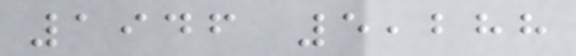1946 5,288
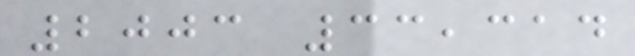2003 33,314
